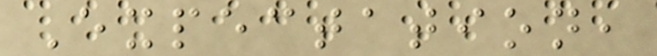Expectation,
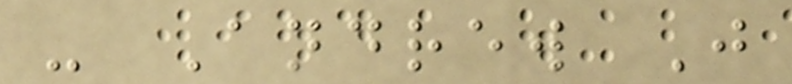- Andrew J
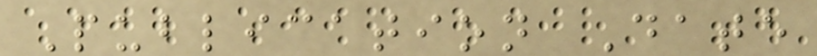Publication Date
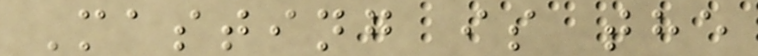Masting is the
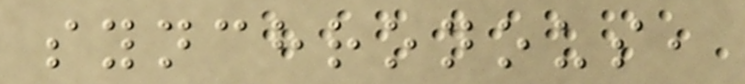synchronous,
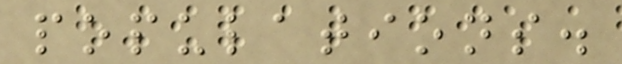populations.
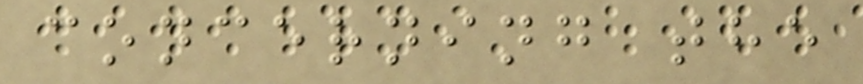concerning the
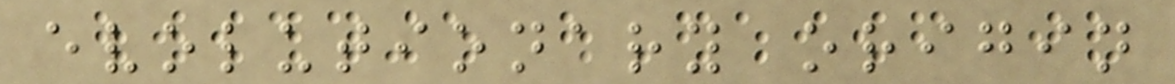evolutionary origin
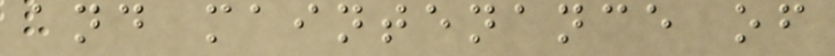and maintenance of
